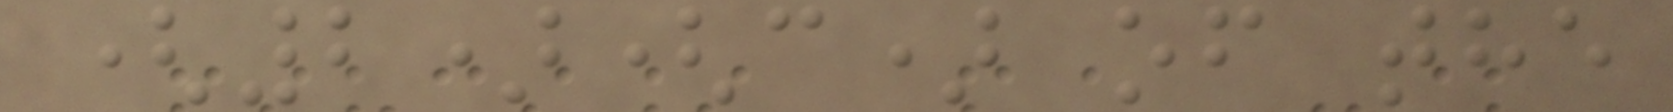(2)(c) of the
